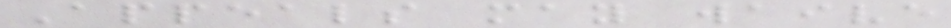Appeals may waive
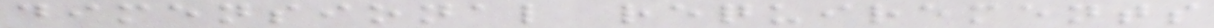dimensional requirements
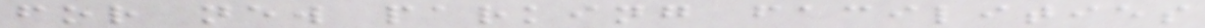for new parking facilities
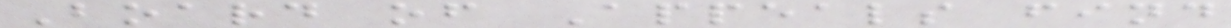Board of Appeals find
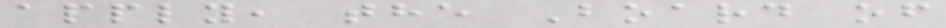apply, the Board of
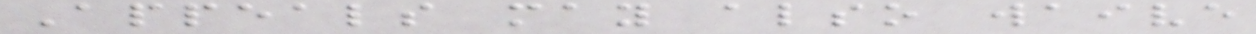Appeals may also waive
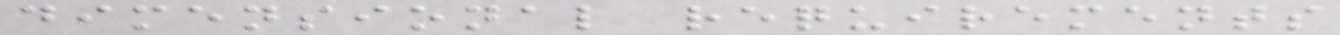dimensional requirements
